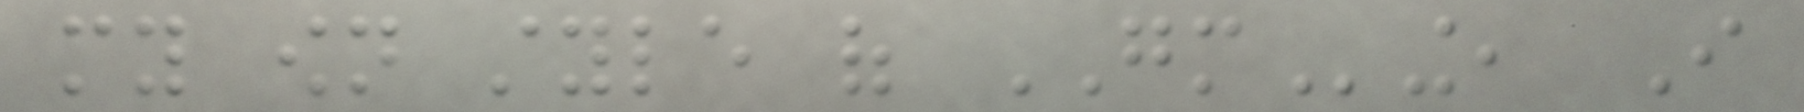my own style of GMing, I
